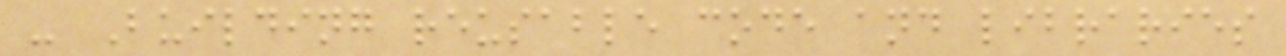- Building reusable code and libraries
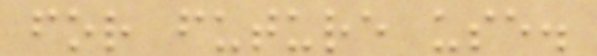for future use.
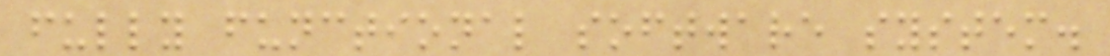fully functional software system.
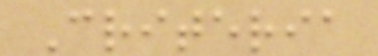Criteria
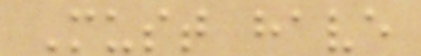Must have
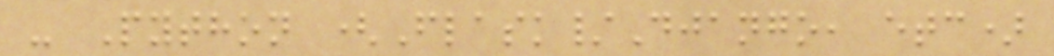- Python (Flask/Django, etc)
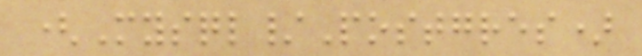(Mysql/Postgres)
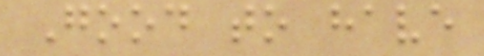Good to have
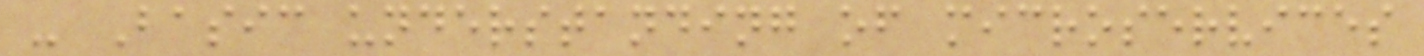- Basic understanding of microservices
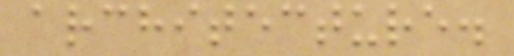architecture.
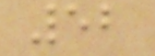52
